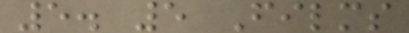5. 5 Films
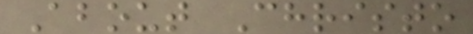About Christo
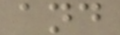and
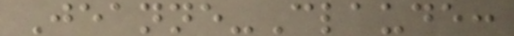Jeanne-Claude:
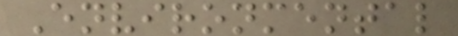Environmental
